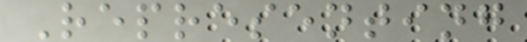Representing
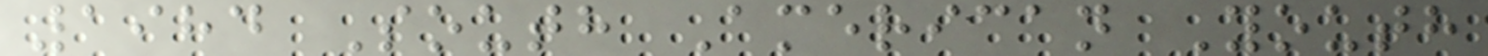1984 South American Youth
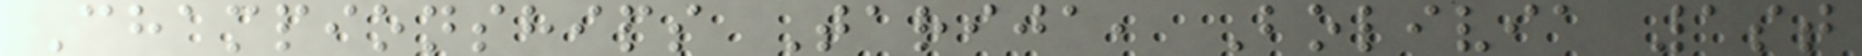Championships Tarija, Bolivia 1st
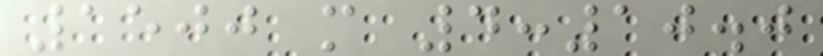1500 m 4:10.0
